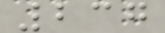237
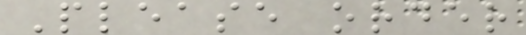Please order
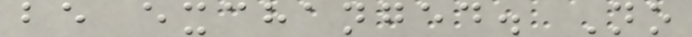be exchanged. No
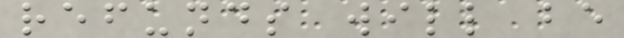refunds will be
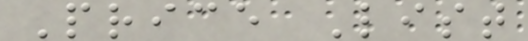Price List
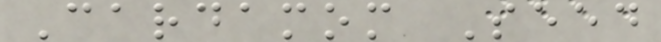Cardamom Seed
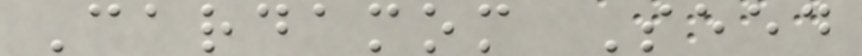Cardamom Seed
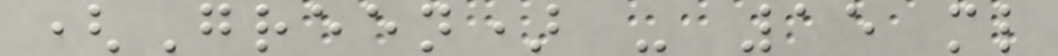(Green) - 15 ml
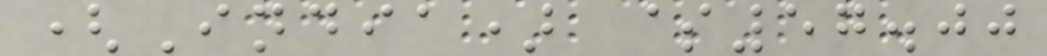(India) $57.00
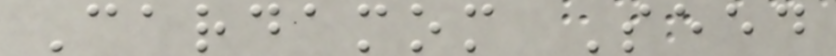Cardamom Seed
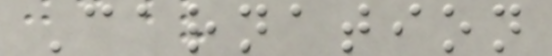Carnation
